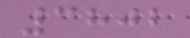3802
